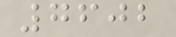7602
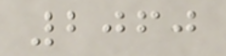2060
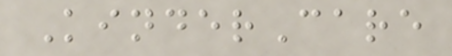KinderCare
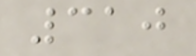310
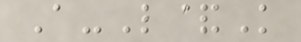A-L&K
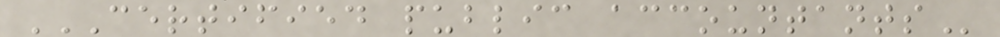CERTIFIED PUBLIC ACCOUNTANTS
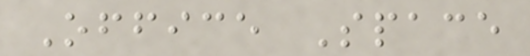Office Space
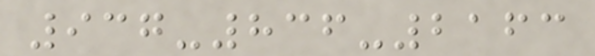937-836-2163
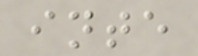inte
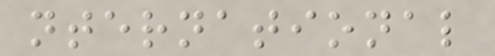nternational
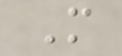M
